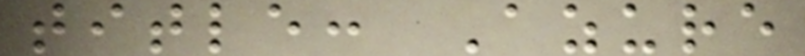title: Azure
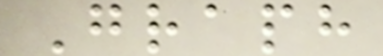Graph
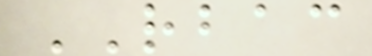RBAC
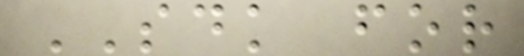SDK for
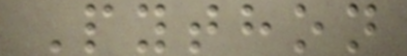Python
